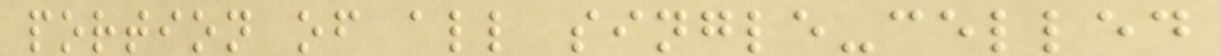portion of all single-celled
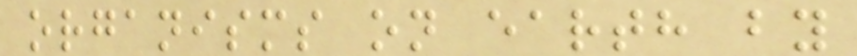organisms on earth by
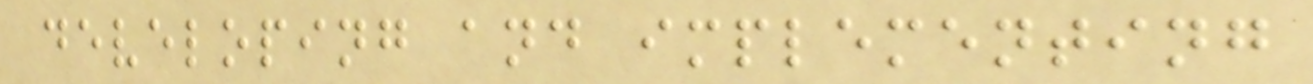developing and implementing
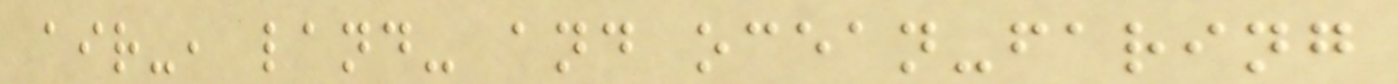air-, land- and ocean-faring
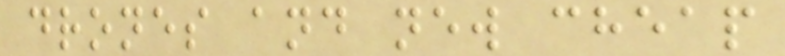drones and new cheap
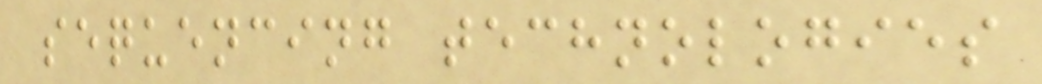sequencing technologies
